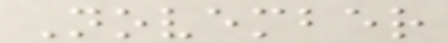November
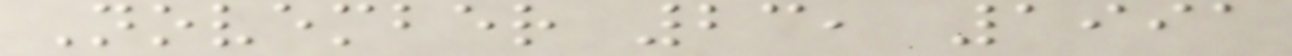November 23, 1991
